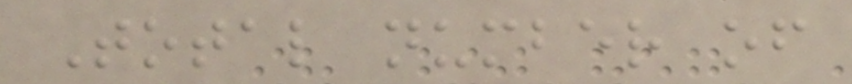Total number of
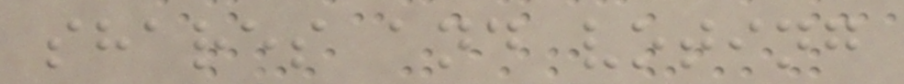shares and voting
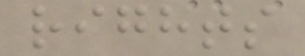rights
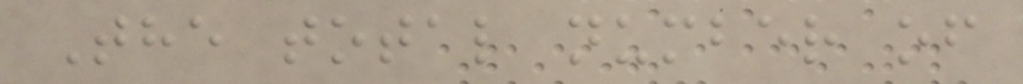The total number of
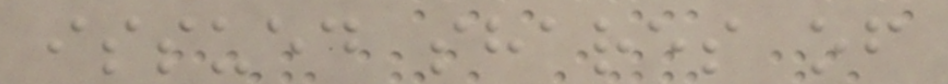issued shares of
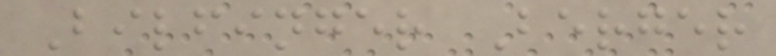Bilfinger Berger
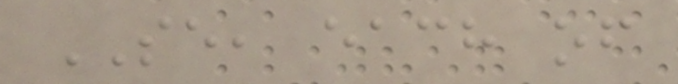SE, each of
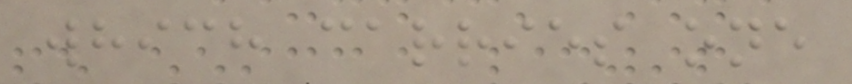which carries one
